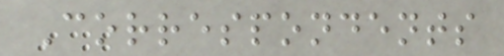Correspondents
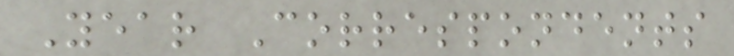Year Correspondents
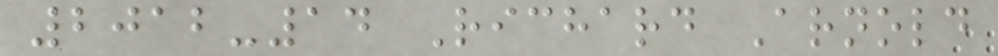2012-14 Richard Arnold
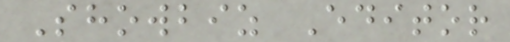Showbiz Editor
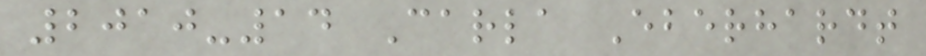2010-14 Carla Eberhardt
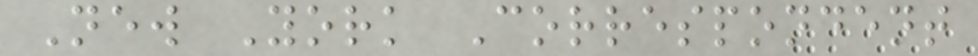New York Correspondent
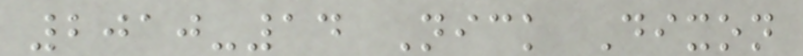2010-14 Nick Dixon
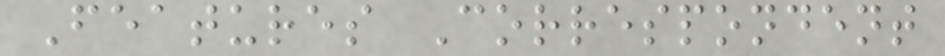Features Correspondent
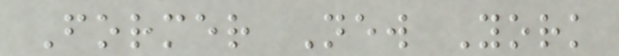Former New York
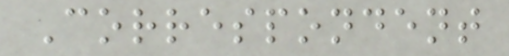Correspondent
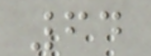64
